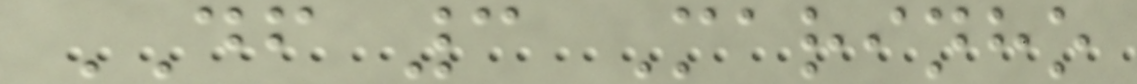DF 3 Marinho
